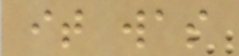it was
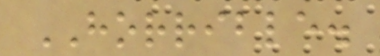HORRIBLE.
